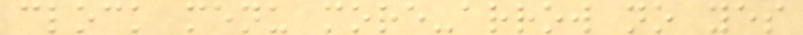clock menu more-arrow no yes
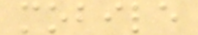mobile
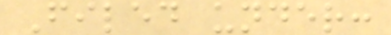Filed under:
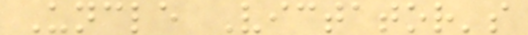Uncle Victator's
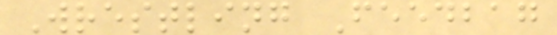Wrestling Feedbag
